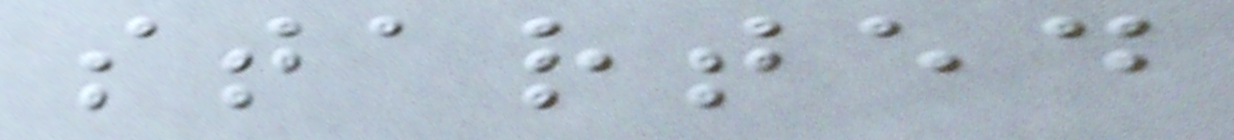started
